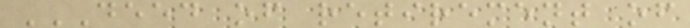DEED OF RETIREMENT OF
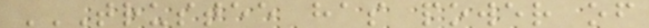TRUSTEE HAS POWER OF
